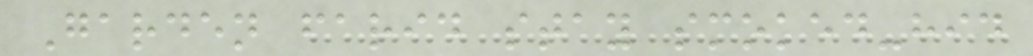Garden farid stay smoked-hid
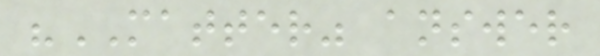"MATTER" answer
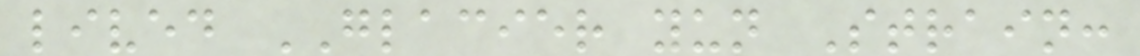lived GLACIER yun Strain:
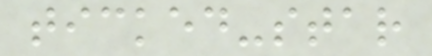ticked-star
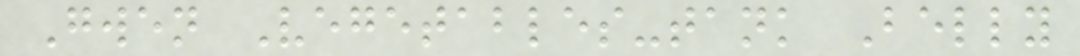Gwen Vegetables-tank Belly
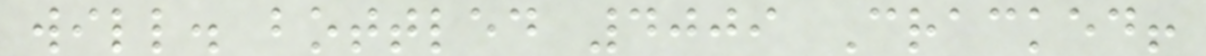will. bottled 4009 Cracked!
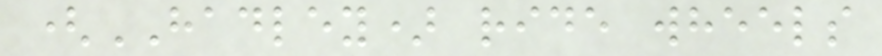(HADLEY) ride wheels
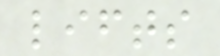lifts
